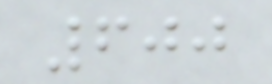600
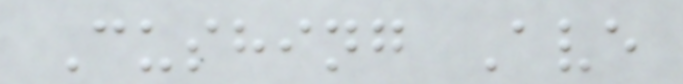Cushing Ave
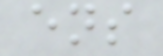ens
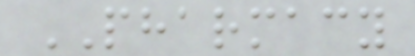PHARMACY
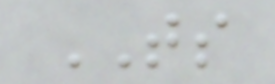TS
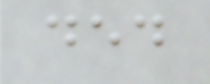ded
